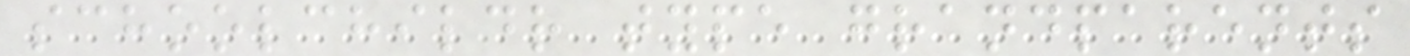schoolchildr type grandparents
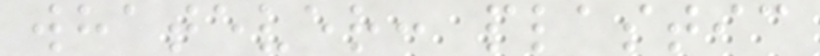whatever: plastic
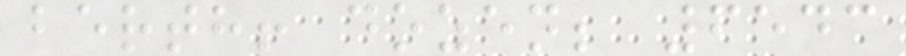berth! dozen; 6543
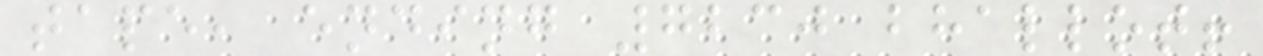tape, ending 7230 bhallot!
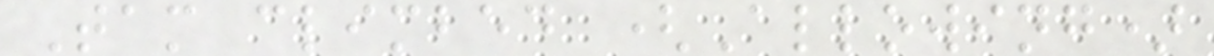Tam climbed (Allowing)
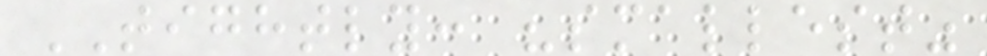TIGHTLY: "smallest"
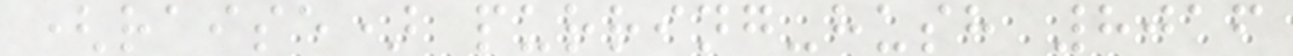(raise) purring-hush 8016
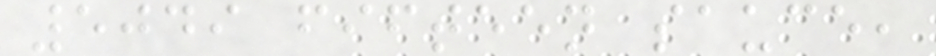5049 fifteen sauce,
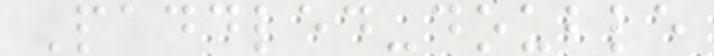Paddled-double
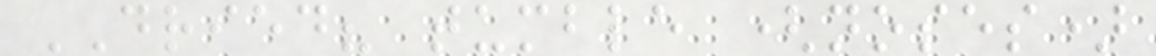DRIED? tumble (noses)
